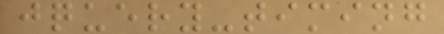jquery-timing
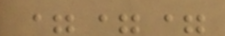===
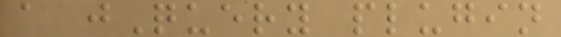a jQuery plugin
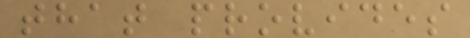that provides
